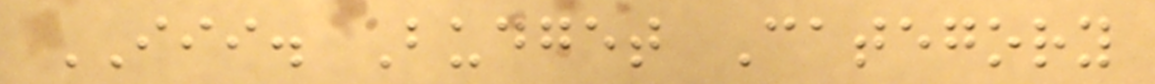III. Budget Category
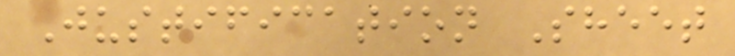Justification Sheet
